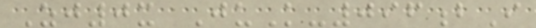Zj0x JuK-096bI
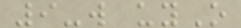9-w uyO
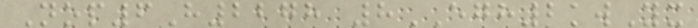Nop6H2278 8EGH2kwYx
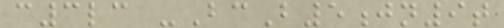c3lc -BcB5jn9t
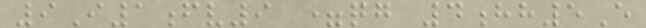9I1fv9 =qg 4hh5E
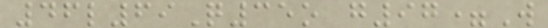46l69Q35o g97=W
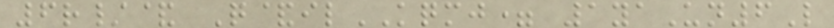6r/& Q&ilKQMJ= 1yaUn6L
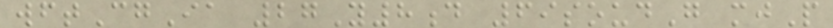wftCgIa 27Y8d 69soudG mjP
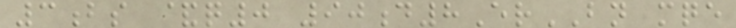3bs &q0 90d8ErBN mqe
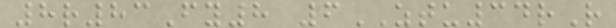8r83Fy8 6ZTU34rR
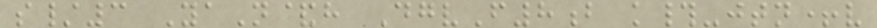s/3 YaN&h DgvF8b k#-jtn+v
